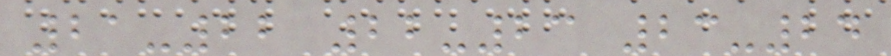21-22 22-23 23-24
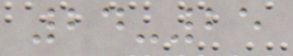24-25
